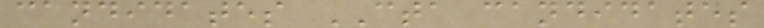candidates CTA candidates
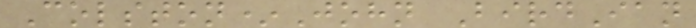Colston*John BirdIan
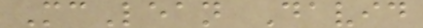McLean David
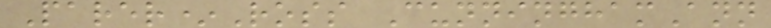Parer*Ross CunninghamAnn
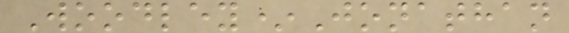Woodley*Jonathan
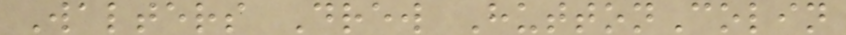Walters Drew HuttonColin
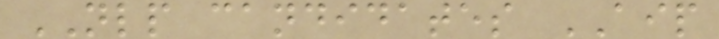NLP candidates AIP
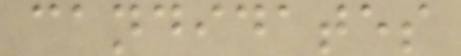candidates
